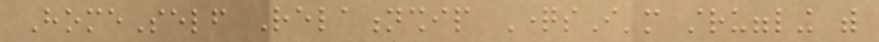HomeSelf Relationship QuestionsI'm struggling with
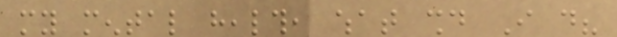my mental health, what should I do?
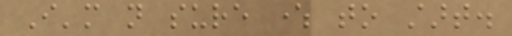I'm not sure where to start.
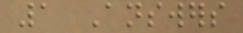1 Answers
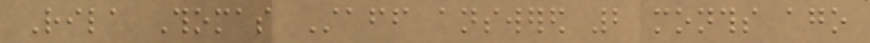Rila Thomas Staff answered 2 months ago
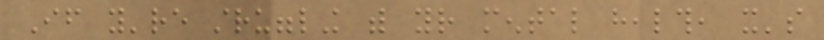If you're struggling with your mental health, it's
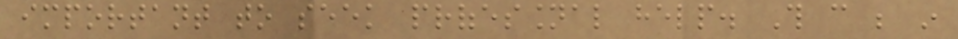important to seek professional help. This can be in
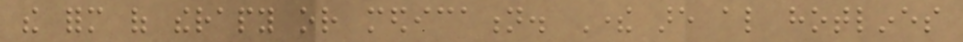the form of therapy or medication. There are also hotlines
